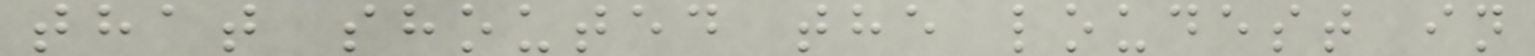that shouted the loudest in
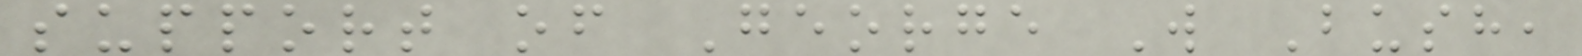support of George W Bush,
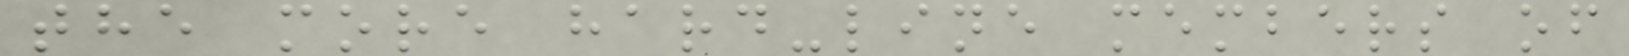the more hard-line members of
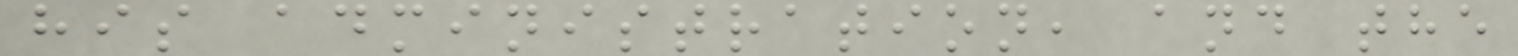his administration, and the
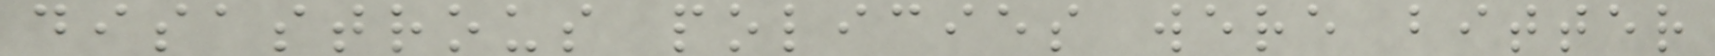disastrous policies were bitter
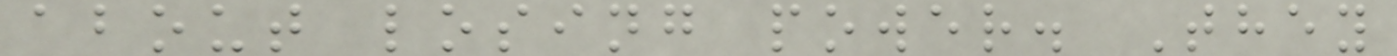about losing power. They
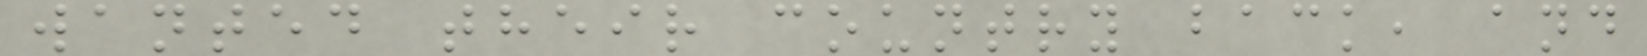wanted their country back, and
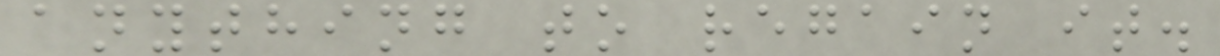anything to regain it.
